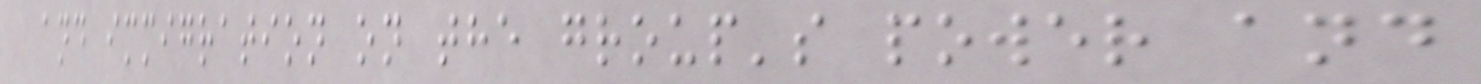and immigration on the group's power and
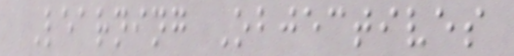Learning Objectives
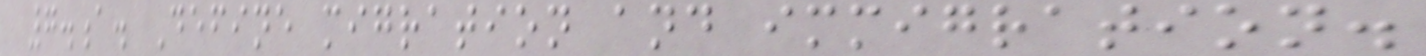7.a. Define migration and immigration.
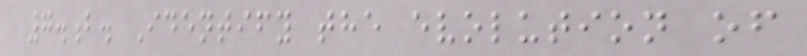7.b. Identify the evolution of
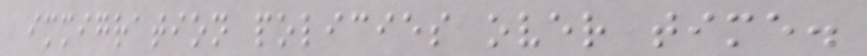immigration policies over time.
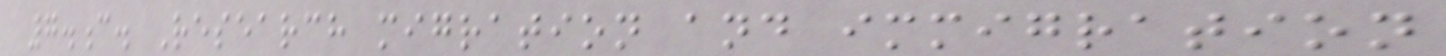7.c. Research migration and immigration
